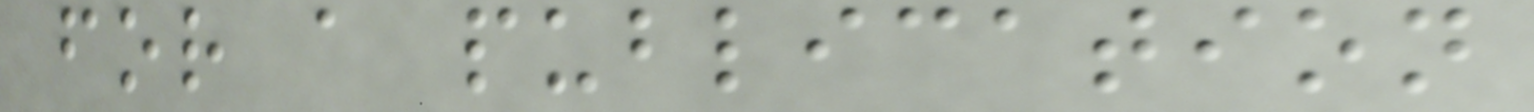for a publication
